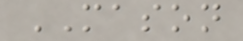MASON
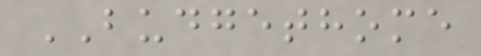BUDGETHOME
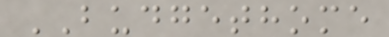BUDGETHOME
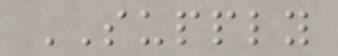SUPPLY
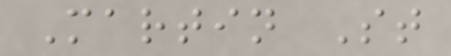Martin St
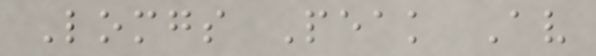Lomgs Peak Av
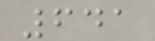641
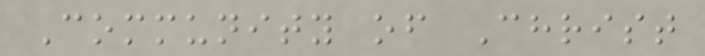Community of Christ
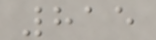815
